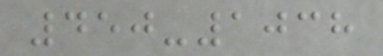450-1038
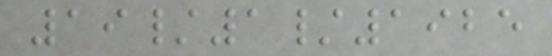19/1/1925
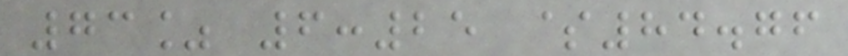73% 6:25 $84.76
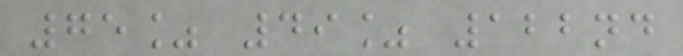75% 49% 122nd
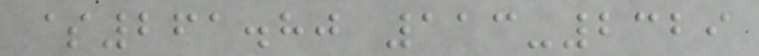$261.80 113-2329
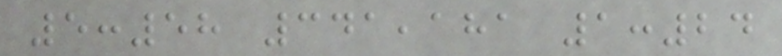5:58 341,181 1:24
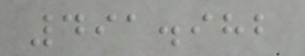491.982
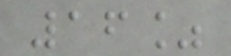16%
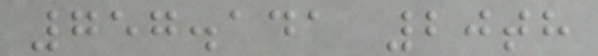757.141 20th
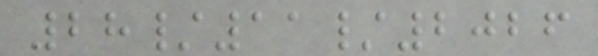28/11/2026
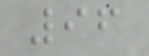96
